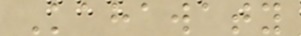Kahawaty
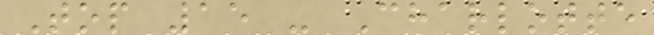Top 15 - Charlotte
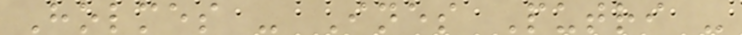Holmes - Ines Putri -
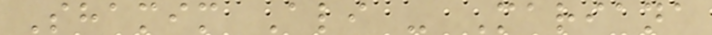Shamim Ali - Mariana
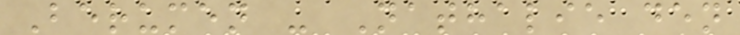Berumen - Nathalie den
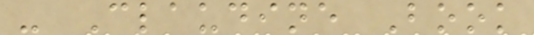- Claudine Book
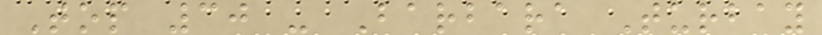Top 30 - Barbara Turbay
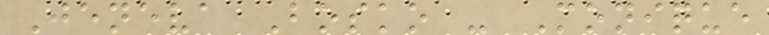Jeneva Bosko - Monique
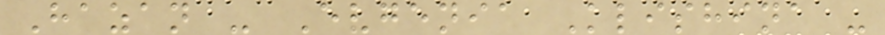Hazan - Evgenia Klishina -
